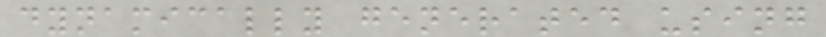dynamically generated using
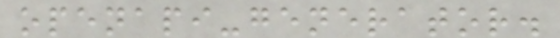openapi-generator.
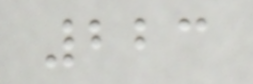223
